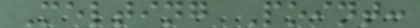Melting Point:
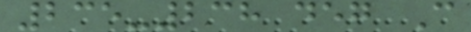235-238 deg C
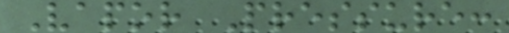Vapor Pressure:
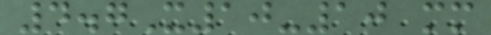4.7X10-10 mm
